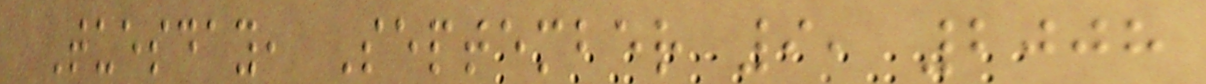Tuesday, September 9, 2008
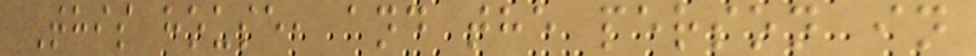This house, and the person in
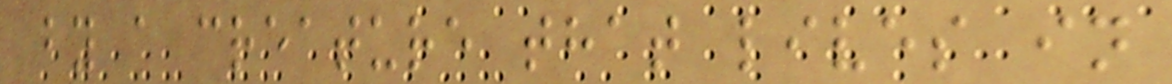by a creature that lives in
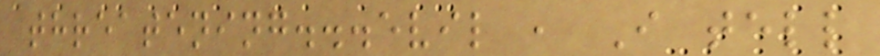threatening...evil , I tell
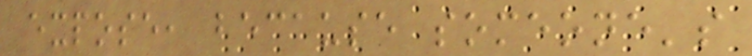expose, because someone's
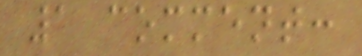1 comment:
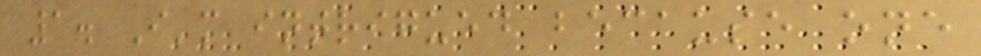1. I'm intrigued because one
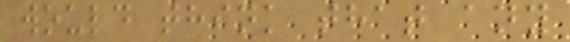would think that any
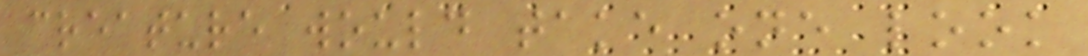creature would take one look
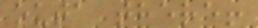outa there!
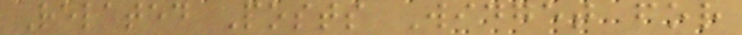Related Posts Widget for
